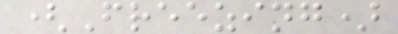(Freezing)
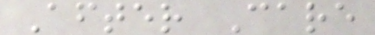After Care
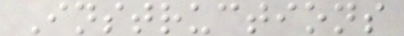Instructions
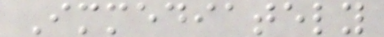Immediately
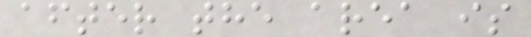after the area is
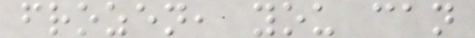frozen, you can
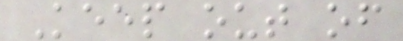Keep out of
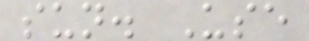sun. Use
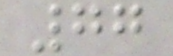77
